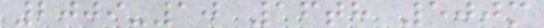2009-10 16th 500m
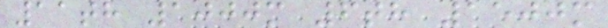11th 1000m 6th 1500m
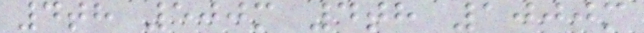4th 500m 4th 1000m
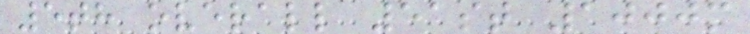5th overall 51st 1000m
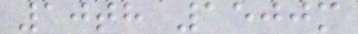10th 1500m
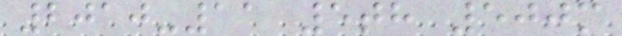2010-11 5th 500m
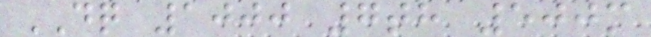DQ 1000 7th 500m
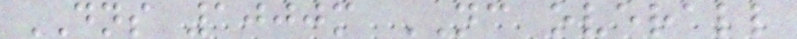DNS 1000m NC overall
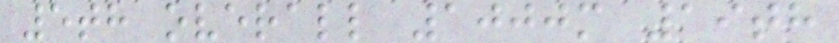5th overall 1000m 19th
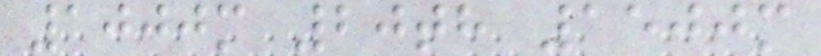1000m 20th 1500m
